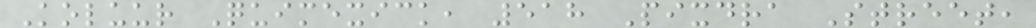Koluur Quimexick, 518 Pixdra Street,
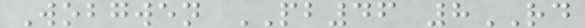Wobgwen PB46 8RD
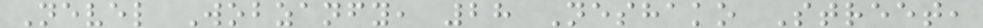Nevel Wobzanfy, 28 Neshako Street,
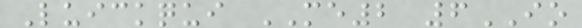Luickqui ME2 6IO
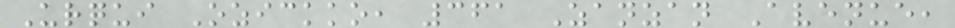Urqui Ozickko, 361 Zanzan Avenue,
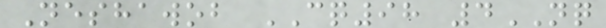Neshawob CQ98 4NQ
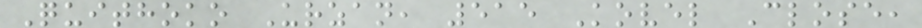Quithoko Urzan, 515 Kovel Close,
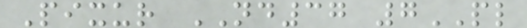Pixur ND37 7PL
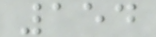154
